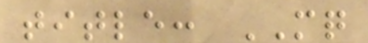title: MQ
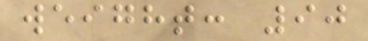weight: 90
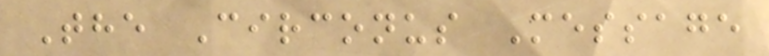The Circonus Message
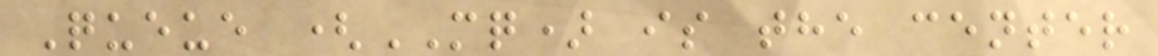Queue (MQ) is the center
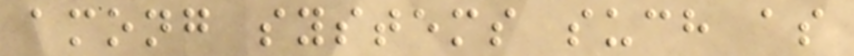among systems such as
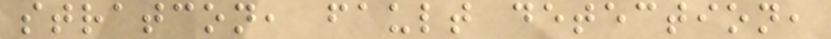stratcon, fault detection,
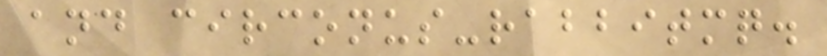and circonus-rabbitmq.
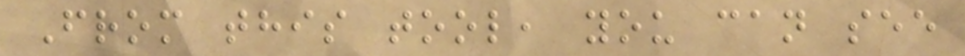From this tool, you can see
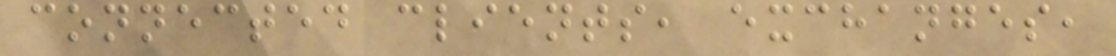connected clients, exchanges,
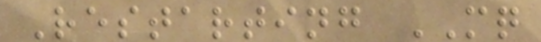Restarting MQ
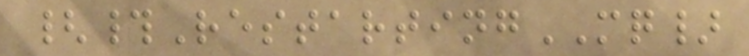{#RestartingMQ}
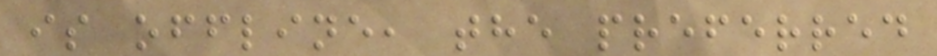is offline, the preferred
